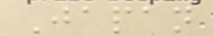Japan
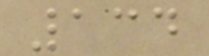134
